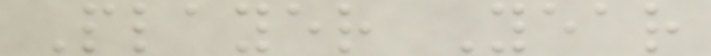Player Year
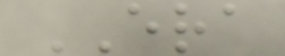ERA
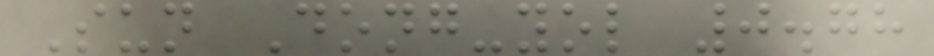Sun Dong-yol 0.78
